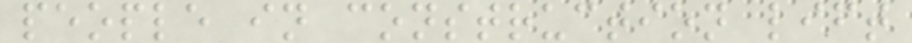people in construction lift
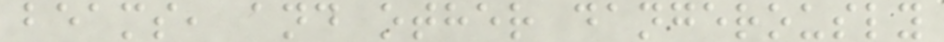beams, and other dangerously
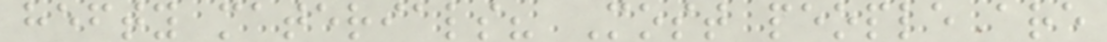hefty materials? Most people are
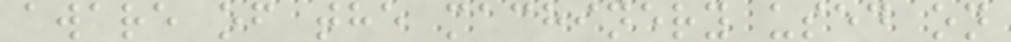aware of the machinery used on
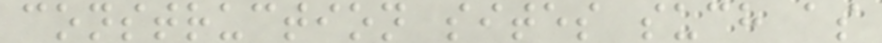construction sites such as
